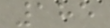185
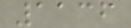1136
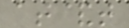at&t
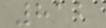812
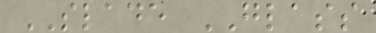SLADE GLASS
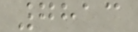7813
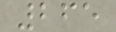265
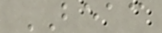BEAC
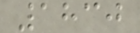1830
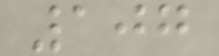107
